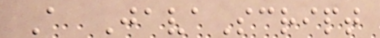A JavaScript
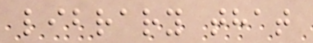library that
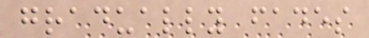gradually fades
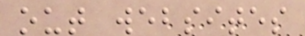out websites
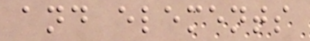and elements
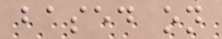based on
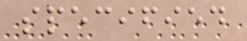specified
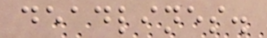deadlines.
